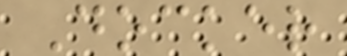Docker
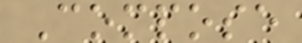Compose
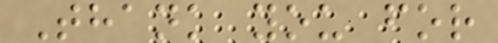Thank you for
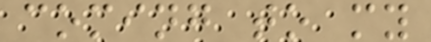coming to my
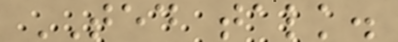TED talk.
